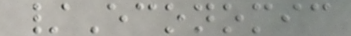/Economic
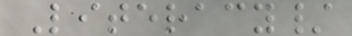Literacy/
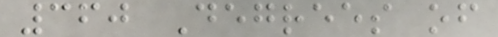360 Degrees of
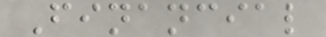Financial
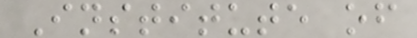Institute of
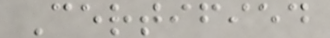Certified
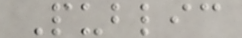Public
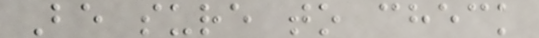Be sure to check
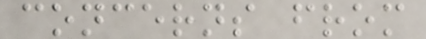concerns from
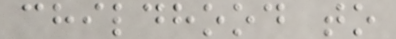childhood to
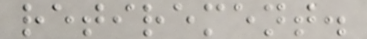retirement.
